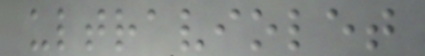ultraviolet
